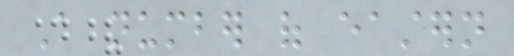A number of eastern
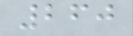260
